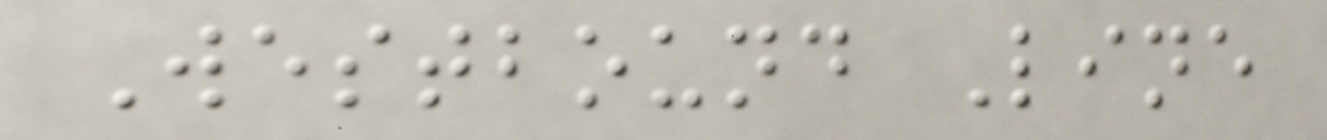Westbound Line
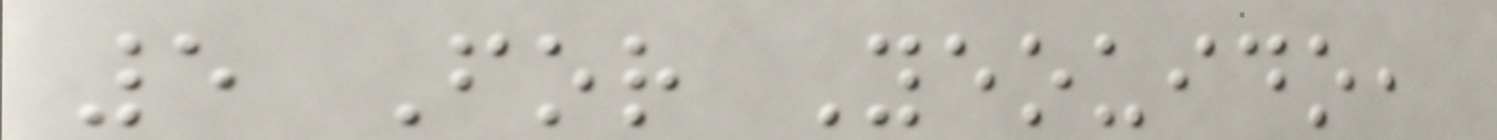5 For Yeouido,
